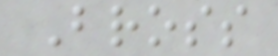Bross
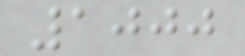1000
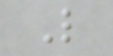L
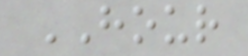HOUR
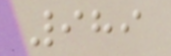989
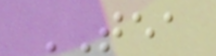TEA
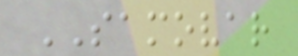SAMOVAR
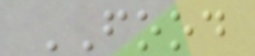FOOD
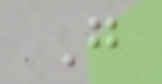G
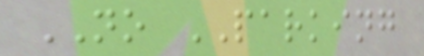NO PARKING
